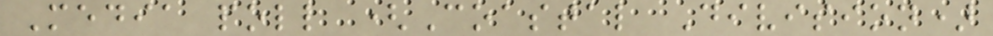Media poll (Coastal Division)
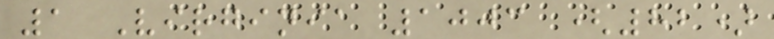1 Virginia 1003 (82)
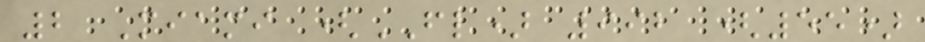2 Miami (FL) 992 (55)
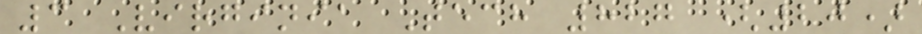3 Virginia Tech 827 (20)
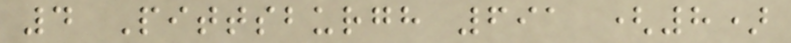4 Pittsburgh 691 (8)
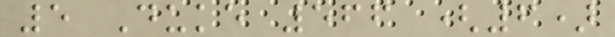5 Duke 566 (6)
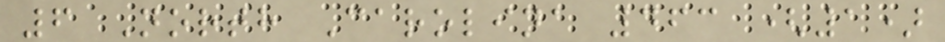6 North Carolina 463 (1)
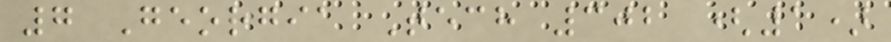7 Georgia Tech 302 (1)
